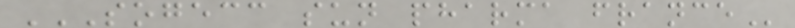SOGECC SUN PHARMA FRANCE
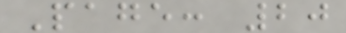Page: 20
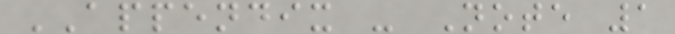APPENDIX - Note 1
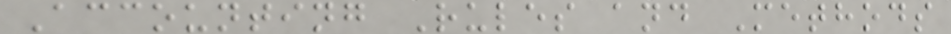Accounting Rules and Methods
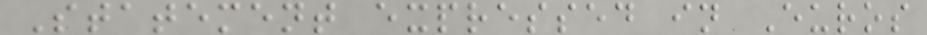Statement expressed in Euros
